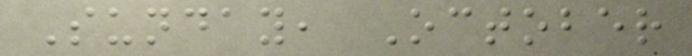Sunday, October
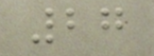27
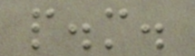p.m.
